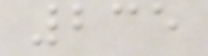235
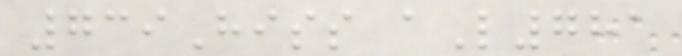739Hiss aL781
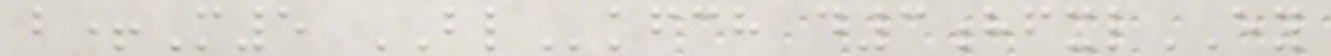b+M5 BLkfch d3hfxlEY
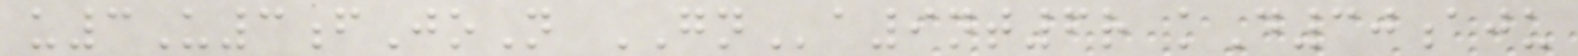u3U3fJoN GNa9nt6r kD30aju
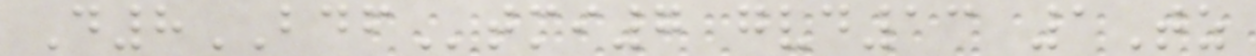D8BDFtmi7 gvd13 1Tz
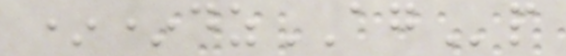**dzAGp
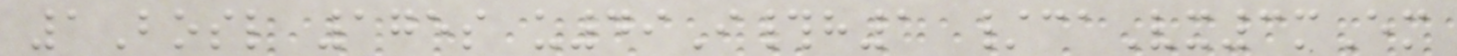1Bosl 175s u49I#h1 /caVx3mEm
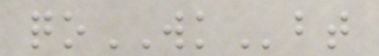qoWKbt
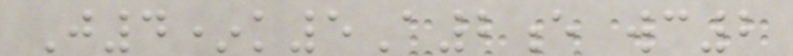J4*k5A2e wc2
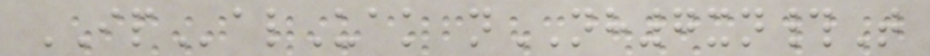IPalUak nNH7xn#T
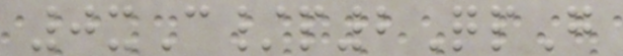0xC/p2QpG
